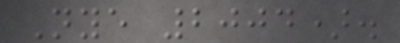Nye 2004).
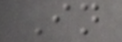In
